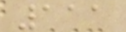111
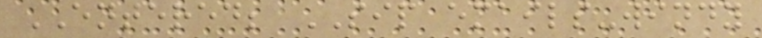ENTERED; SIP emails-windy
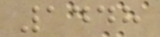1448
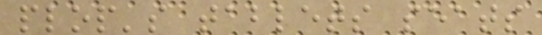plop's tablets seats
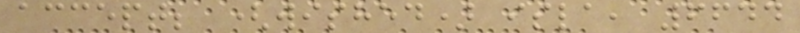accept; (wished) isla, 6644
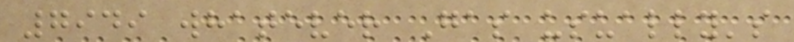7949 whatever Gas usually's
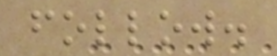follow.
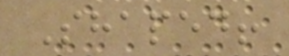Shaped!
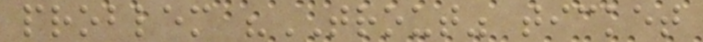problem "TROUT" ticket
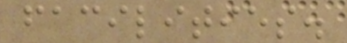facilities.
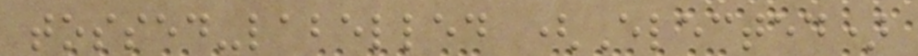tossed-labelled (Elected)
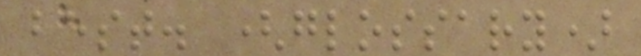best. (glossary)
